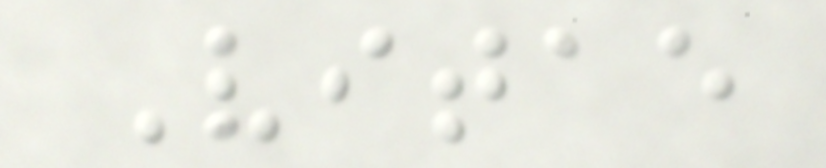Vitae
